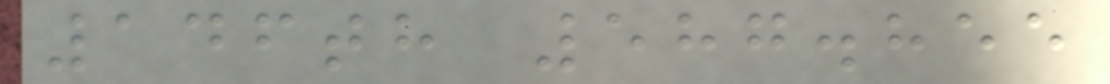146th 587.855
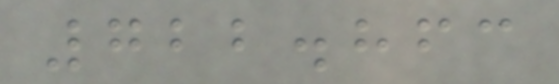722.863
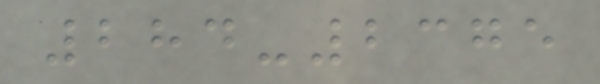284-2375
